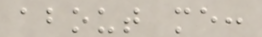about me:
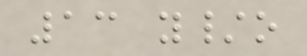13 y/o
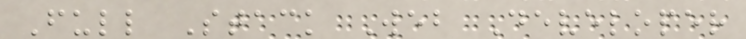Full Stack Web Developer
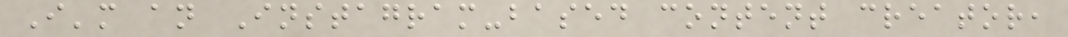I'm an Instagram-based content creator,
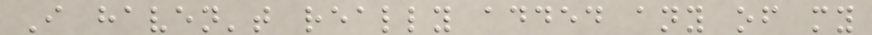I haven't really added any of my
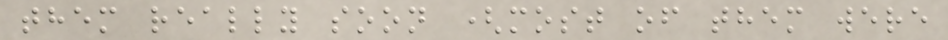them really soon (most of them were
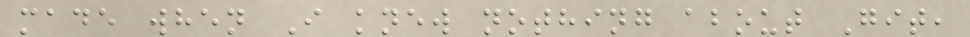made when I knew nothing about Git,
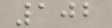102
